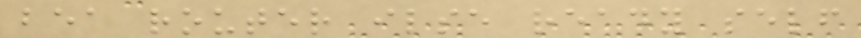bea router ilse ready self
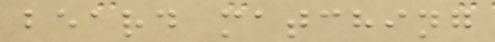beard matching
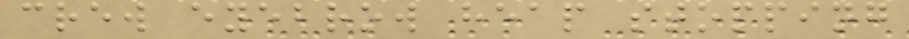crew eyebrow heap stopping
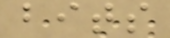bits
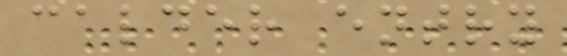calder entry
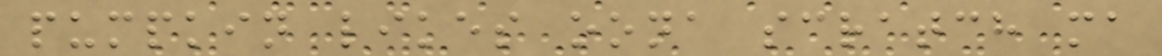pumpkin likes oona scratch ma
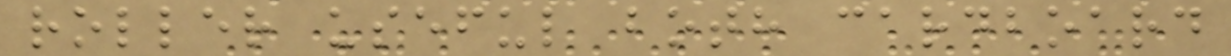roller useful both cardboard
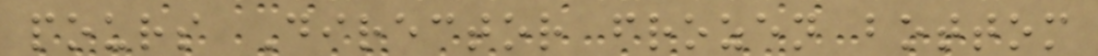pours Director frozen bottom
